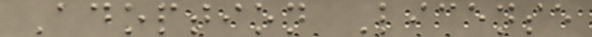Adoption License
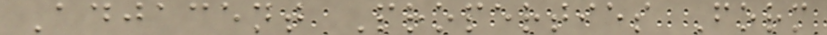Adjacent Properties Form
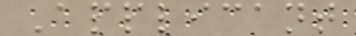Applicant
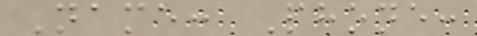Name: Phone:
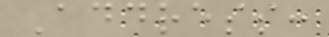Address:
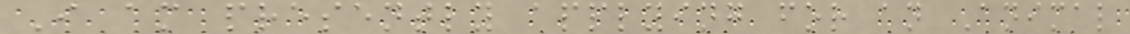I am presently applying for an Animal
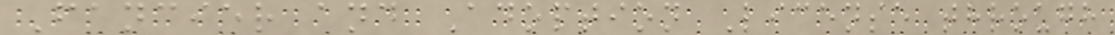Fancier and Adoption License through
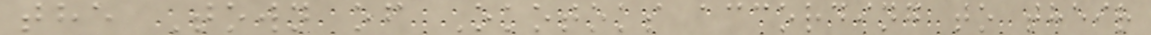the Town of Okotoks according to their
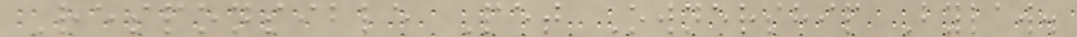Responsible Pet Ownership Bylaw.
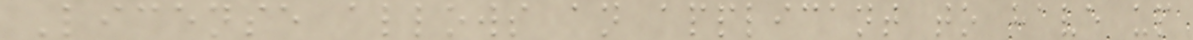License allows an applicant to have up
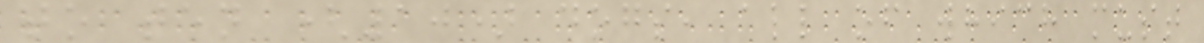to ten (10) dogs, all of which must
